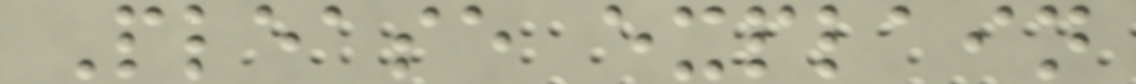Please explain
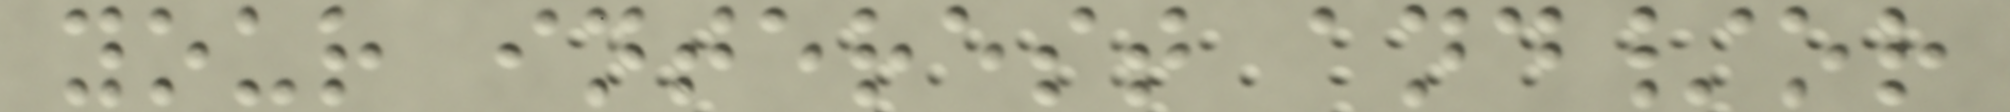your interest and/or
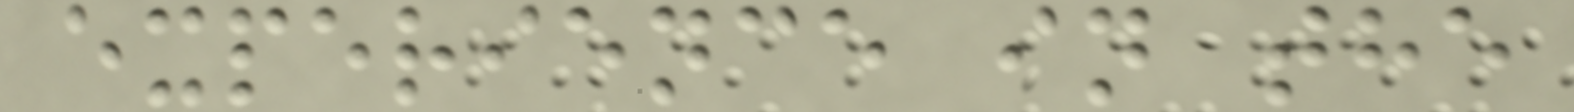experience in the
